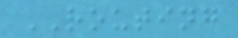ROUTING
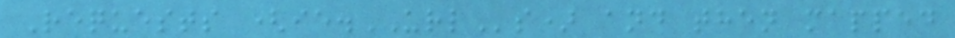Requests (ie.URLs) and then mapped
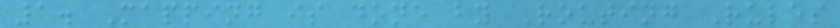1. Mapping is done by Routing Rules
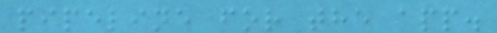pipeline for the app.
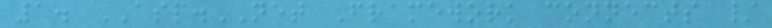1. ASP.NET Framework connects /
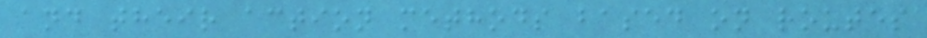and their action methods based on routes
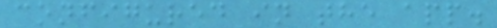configured in the app.
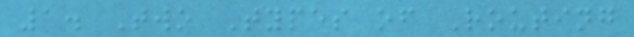1. Two Types of Routing
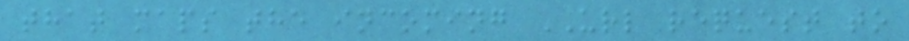that maps the incoming URL request to
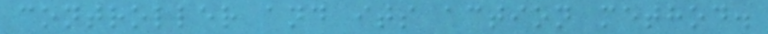controller and its action method.
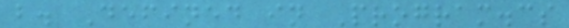b. Defined in Program.cs
